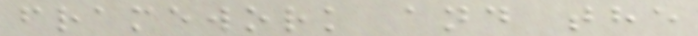framework and the
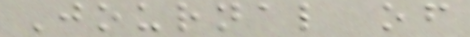Journal of
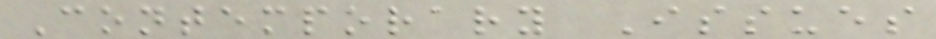Contemporary Issues
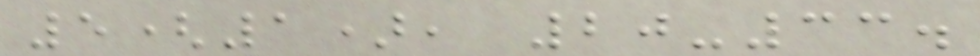5(1), 20-33.
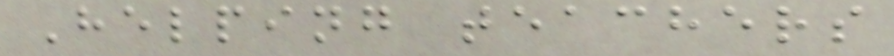Helping teachers
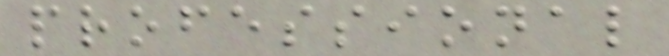professional
